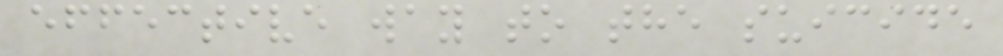effective way to the suicide
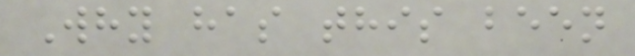Why has this been
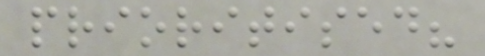prioritised?
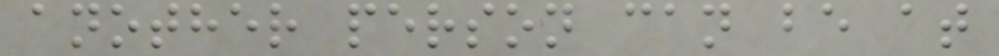another person can be at
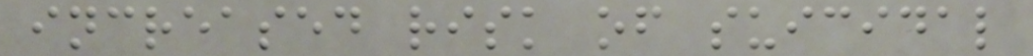increased risk of suicidal
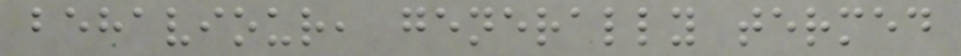behaviour, generally termed
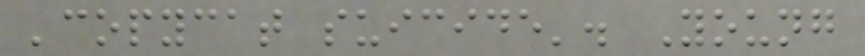'copycat suicide'. Young
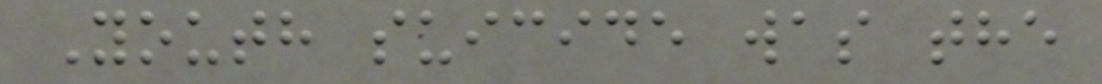Youth suicide was the
